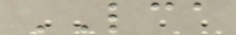LCA
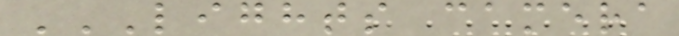LIGHTS CAMERA
